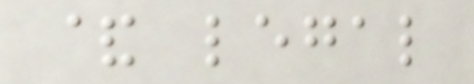& legal
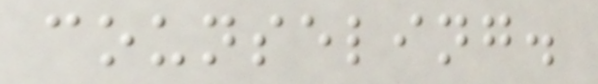counseling.
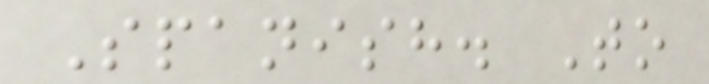Spanish. To
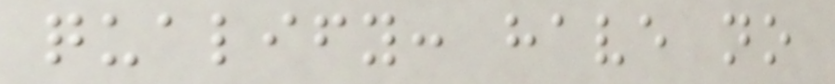qualify: have no
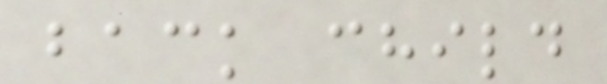back child
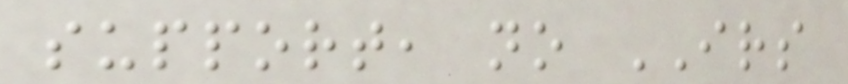support, no IRS
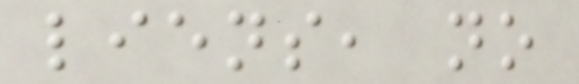liens, no
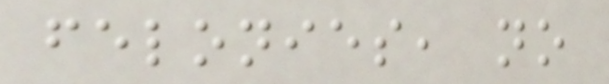felonies, no
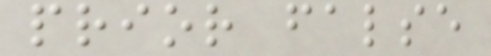prior false
